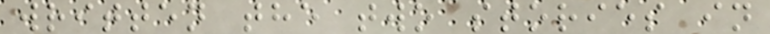written the two stories in
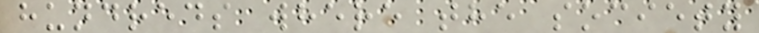hundreds where the society
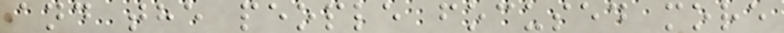and the people focused more
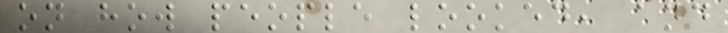on how people looked, and
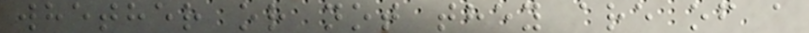whether or not they are of a
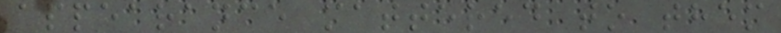appearance mattered to them
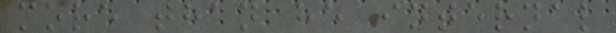more than he internal
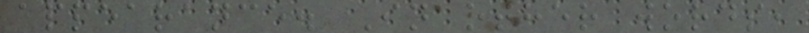appearance. In other words,
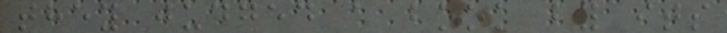they judged a book by its
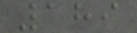189
